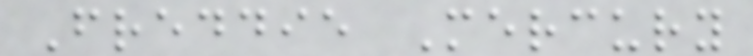Freddie Mercury
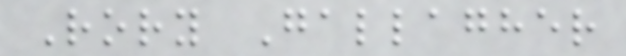Rory Gallagher
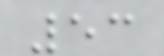53
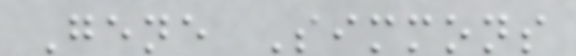Gene Simmons
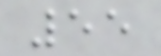55
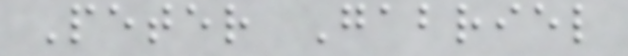Peter Gabriel
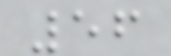56
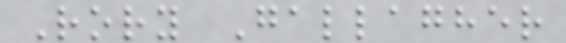Rory Gallagher
